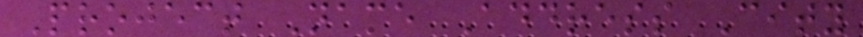Project Name Address City
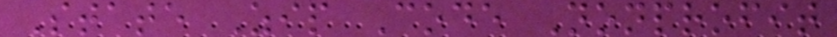State Zip Code Nonprofit
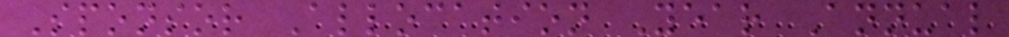Sponsor Allocation Year Annual
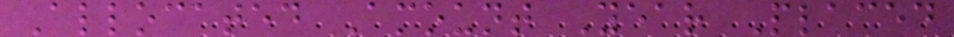Allocated Amount Year Placed
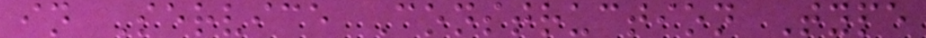in Service Construction Type
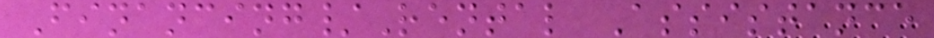Financing/Rental Assistance
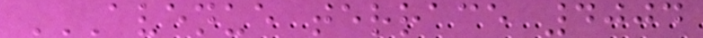AVENUE TERRACE 4004
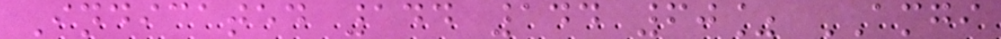Indicated 144 144 60% AMGI
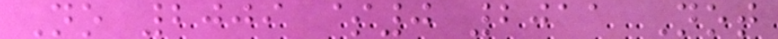No 2009 $0 2011 Not
